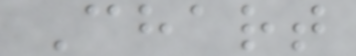Chart
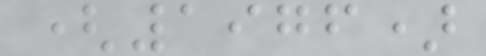(1976)
